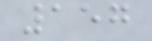157
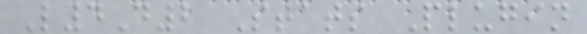L4D2 Stats Plugin
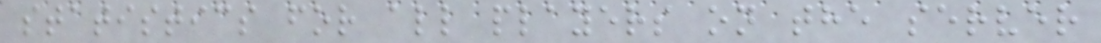statistics for all players on the server
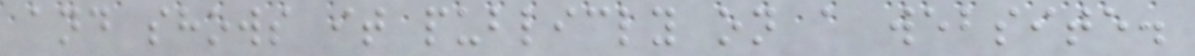and shows it publicly on a website.
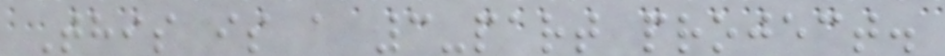This is a 3-part project.
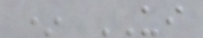* UI
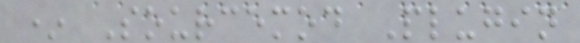* Sourcemod Plugin
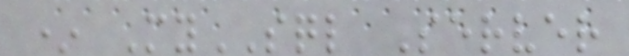* MySQL Server
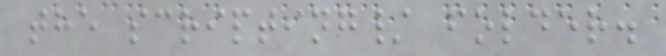the scripting/ folder.
